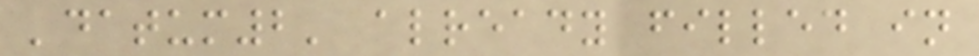'datum2' already filled in
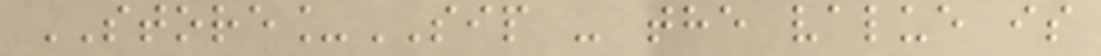STORE_SIP - the value is
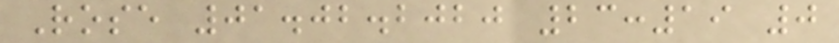Rose 01.02.2020 23:19 0
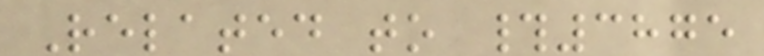Related to #3875
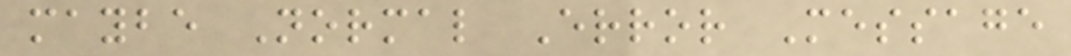maybe Normal Error Message
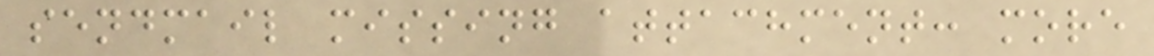sendmail missing attachment: more
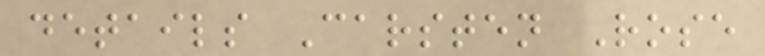details Carsten Rose
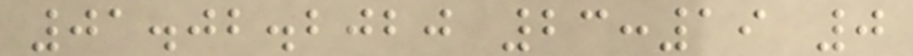01.02.2020 23:19 0
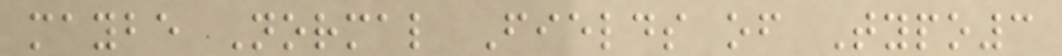maybe Normal Fields of Typo3
